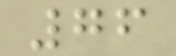76
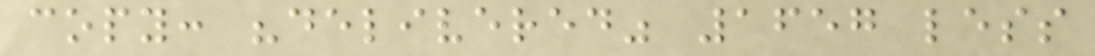copy: "delivered" 1657 less
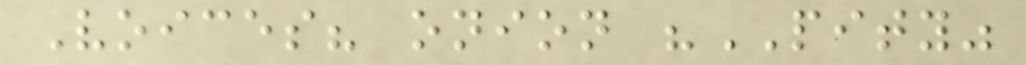Voices? onion "PITY"
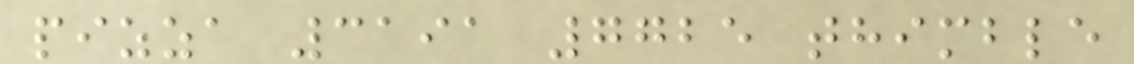pizza 3191 7725 thimble
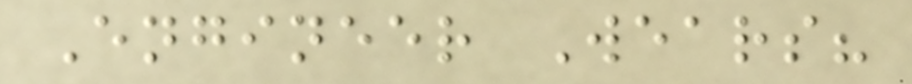Engineer Wears?
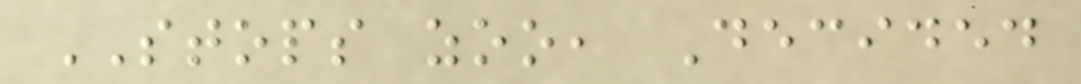STOPS zoo, Decided
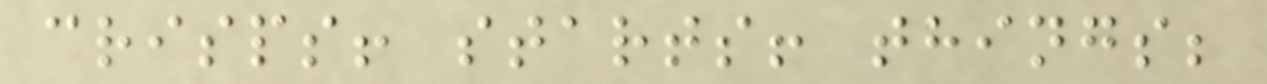crisps! starts! things;
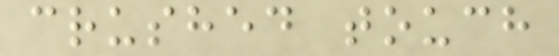crushed touch
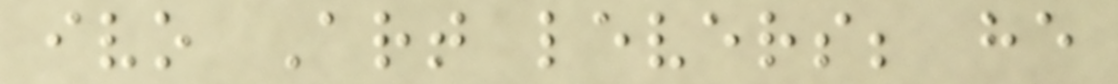ivo Art levers; he
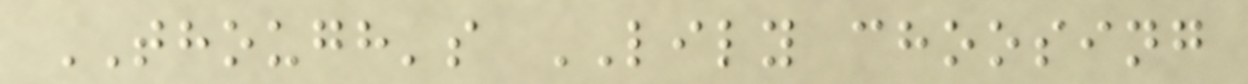THOUGH's LILY choosing
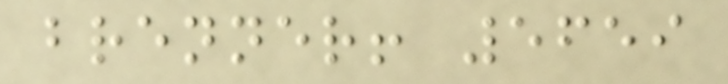brenner! 5659
